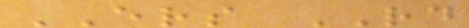ERS RD
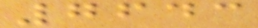7643
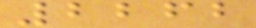2262
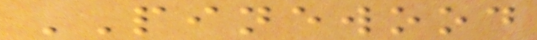PINEWOOD
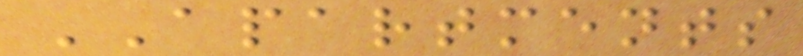APARTMENTS
